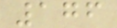176
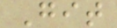Git
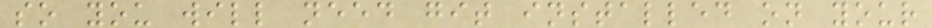so you will need git installed on your
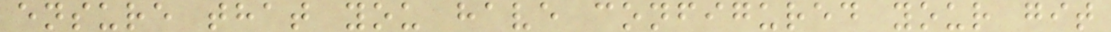ensure that you have configured your git
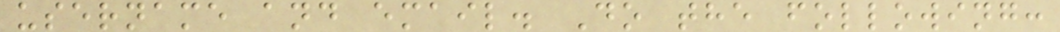username and email. Do the following:
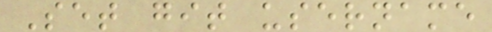Set git username
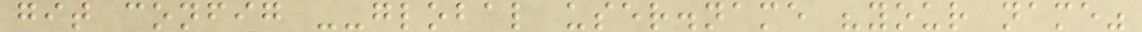git config --global user.name "your name"
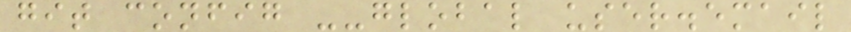git config --global user.email
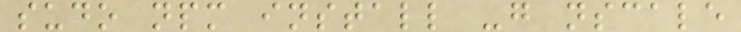sudo npm install -g nscale
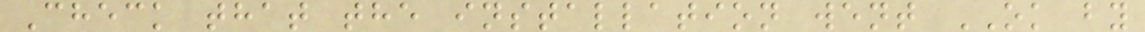Check that the installation went OK by
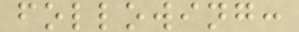following:
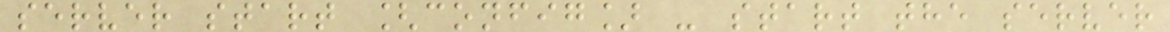server start [config] - start the server
